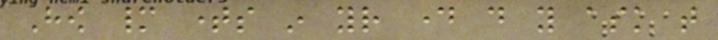How many times in your day do you ask that
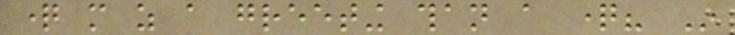question more as a greeting than a question? In
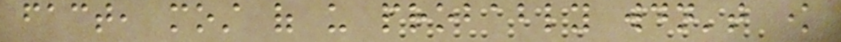fact, most of us probably wouldn't know
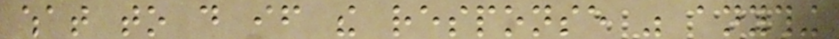what to do if the response was anything
